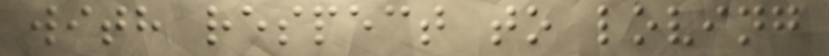with respect to loving
